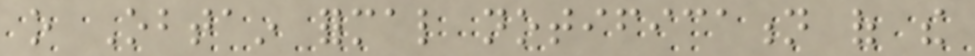o Obtain formal notification of the
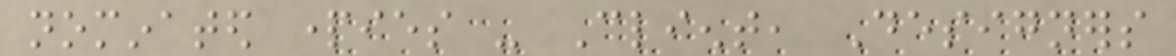nominated parties - Client, Designers
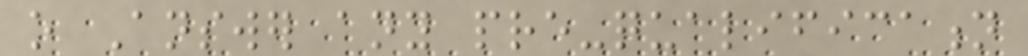o Answer any pre-qualification
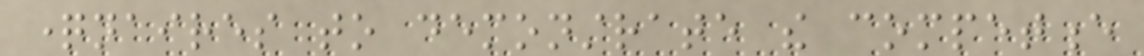questionnaires to demonstrate the competence
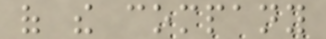of the company
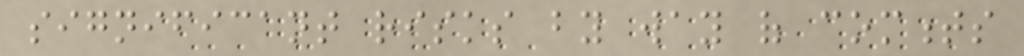significant risks by way of comments
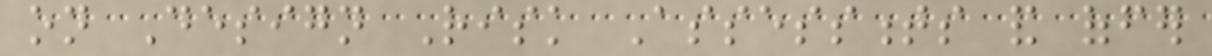on Design Risk Assessments and offer
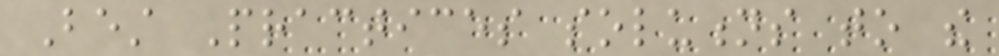Best Practices solutions to the
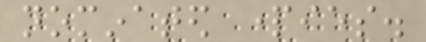nominated parties.
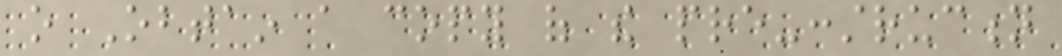o Obtain a copy of the pre-construction
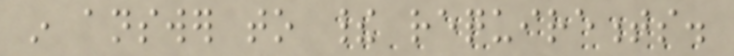in answer to their requirements.
